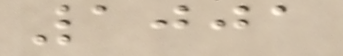1001
